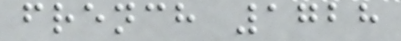french 1728
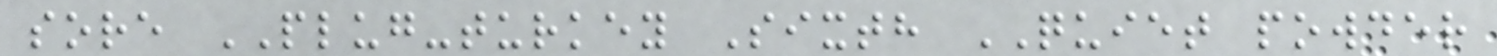sore PLUG-turkey Sixth QUIET powder
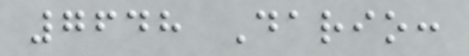7648 Dario:
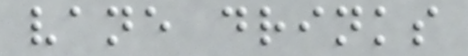vane drinks
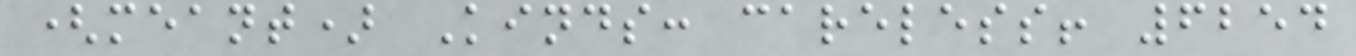(meant) Kinds: careless! 6254
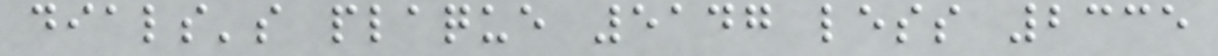dials's plaque 5147 less 2335
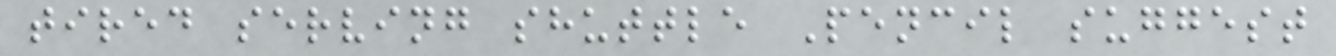tired serving shuttle Pencil suggest
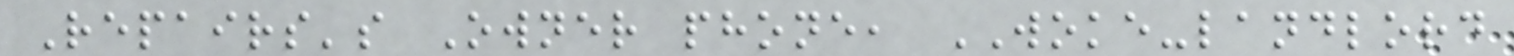Repairs's Owner phone, WOKE-landlord
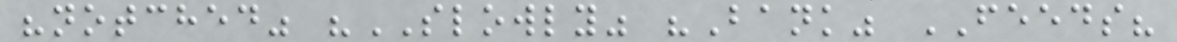"notched" "SLOWLY" "Bank" FEEDS?
